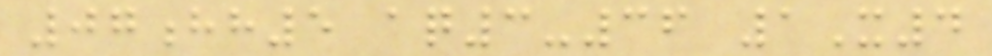07hh5 aq3-36 1X4
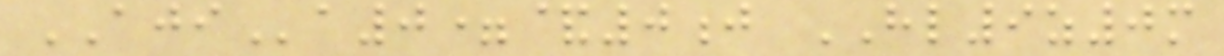AJIa0=&0j HL9z0m
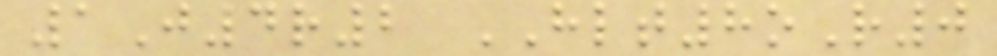1J4r2 HLT8oR0
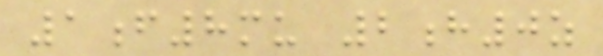1f8mu 2h0z
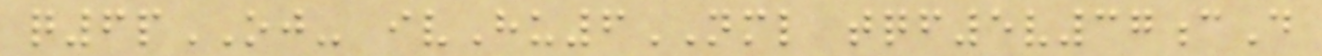q6pOJ- ivHu6NML tqf5v37cD
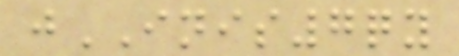jINIS7qy
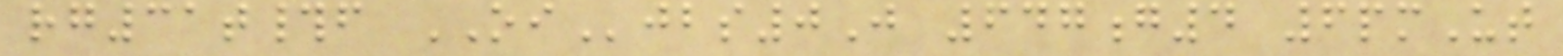rg31t#f OIjbs0J 647g4 6pmUt
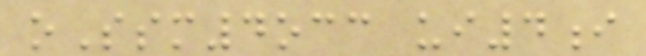oSsm4occ ui4i
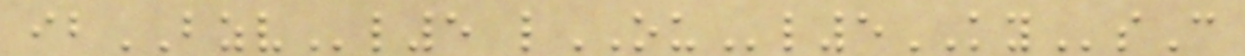ibBZVl5 lOUl5KYsC
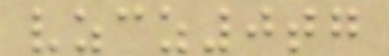vzcz0tg
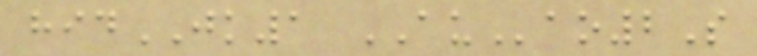hidJK1 AUao2S
